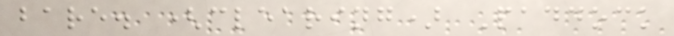bare. (clearing) Paddock
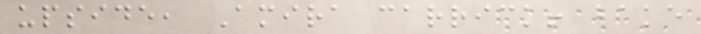upside, Amira carrick! bake
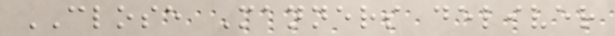CLOSE Manners deliver
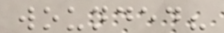wounded?
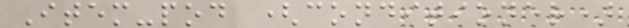Item-pod (conditioner)
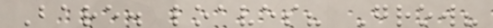Bare. loaves? Grow?
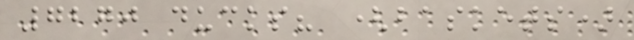7270 ducks? (baskets)
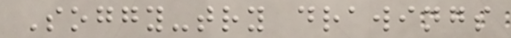Soggy-try drawings
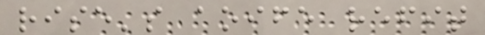rise's aoife refit
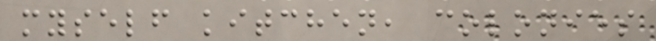myself kitchen, colonies
